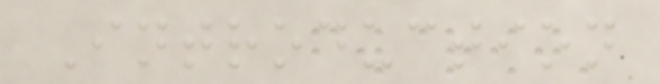Introduction
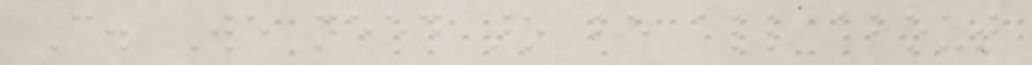C. We need to be all about
